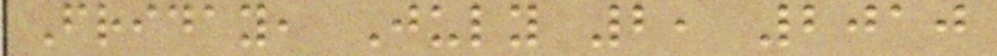Friday, July 2, 2010
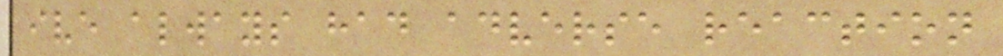ive always had adverse reaction
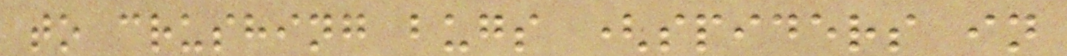to crushing bugs (spiders in
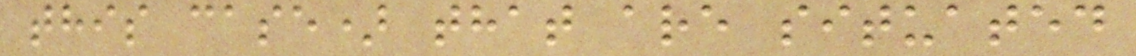this case) that are situated
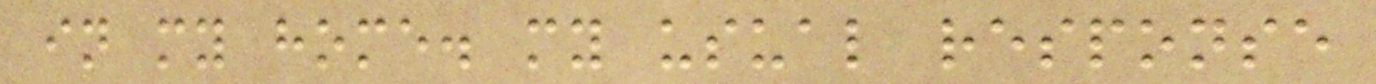in my home. my usual response
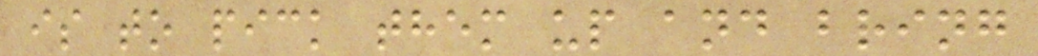is to pick them up and bring
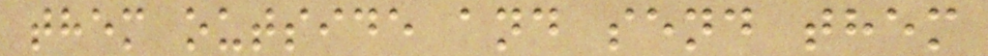them outside and send them
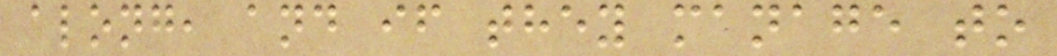along, and if they manage to
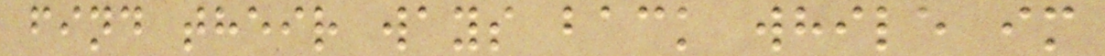find their ways back while im
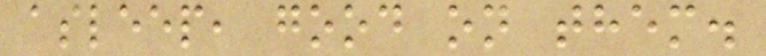asleep, good on them.
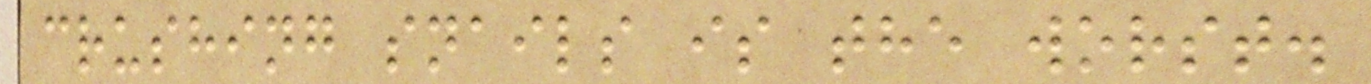crushing snails is the worst.
